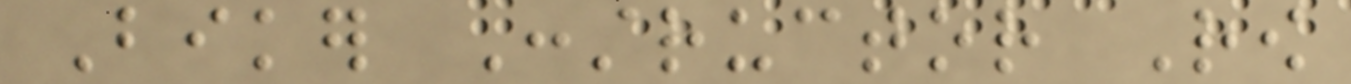Biker Constructor Row
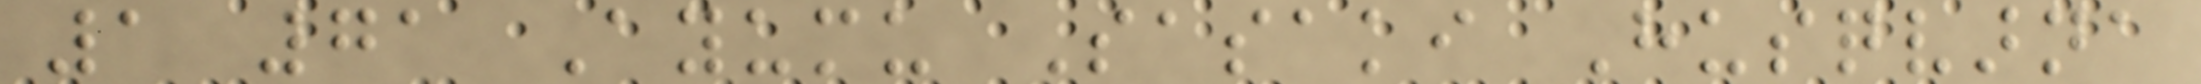1 71 Ayumu Sasaki Husqvarna
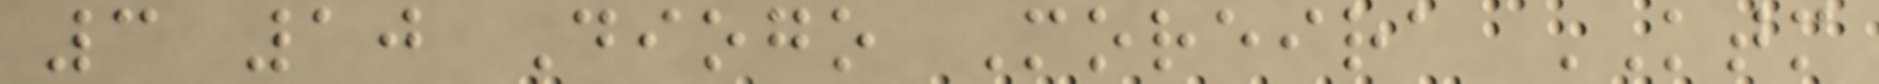3 10 Diogo Moreira KTM
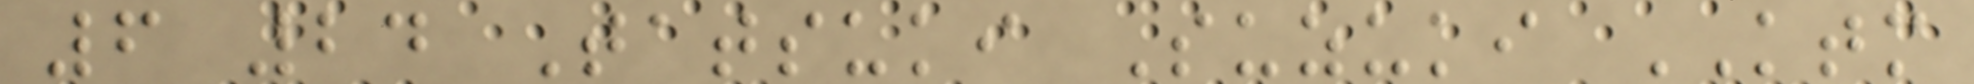6 24 Tatsuki Suzuki KTM
